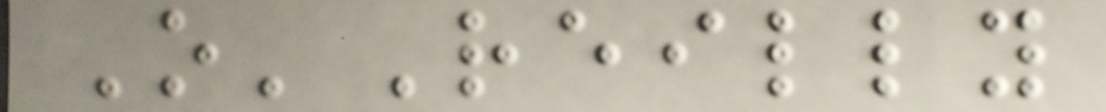O'Reilly
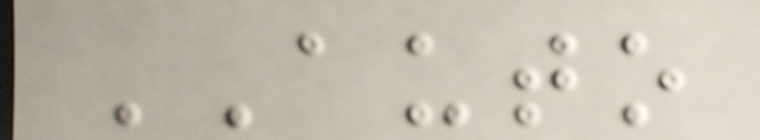AUTO
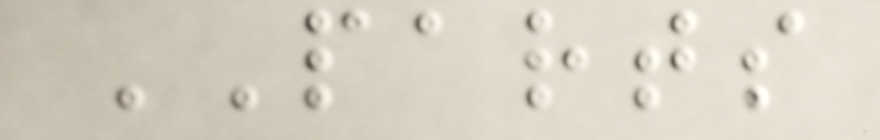PARTS
